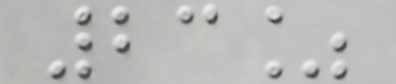23%
